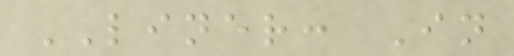LINER: In
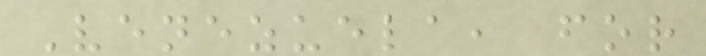Venezuela, for
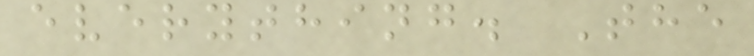everything. The
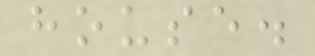house.
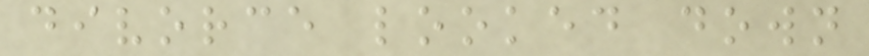divorce looked down
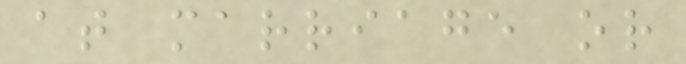at marriage or
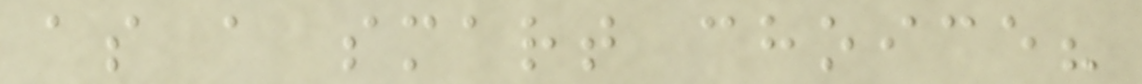as a smart choice?
